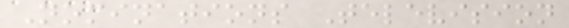Nominations Television
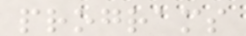programs
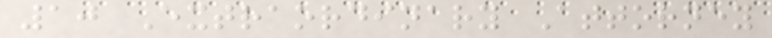10 Extraordinary Attorney
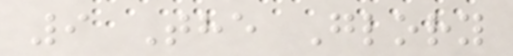9 The Glory
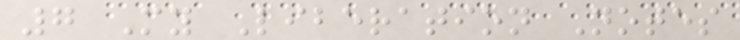7 My Liberation Notes
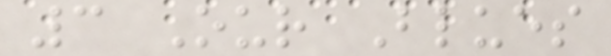3 Our Blues
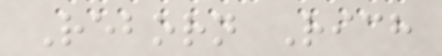Reborn Rich
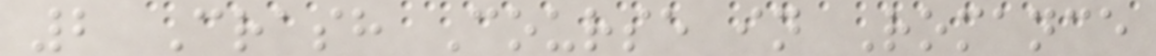2 Crash Course in Romance
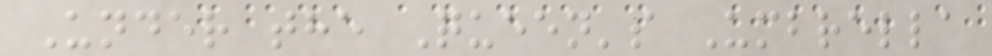Under the Queen's Umbrella
